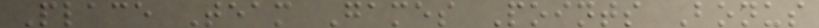Place Team Games Points Bonus
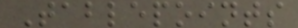Tablepoints
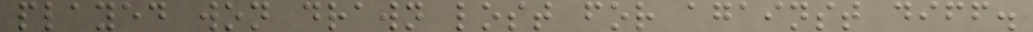played won drawn lost for against diff.
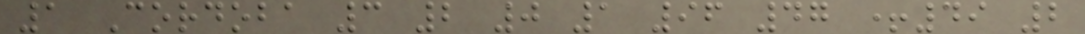1 Cordoba 3 2 0 1 96 47 +49 2
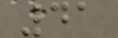41
